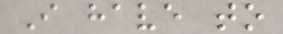I have to
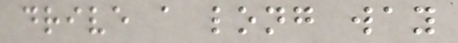drive a long way
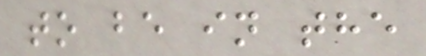to be in the
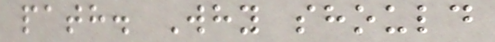path. Why should
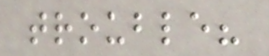trouble?
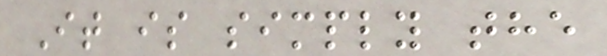It is simply the
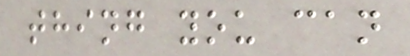thing you can
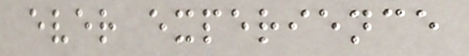ever experience
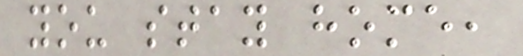you stay home,
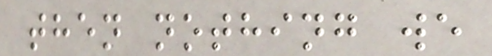then nothing we
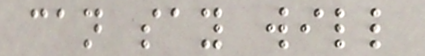can say will
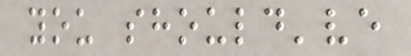you should've
